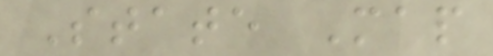State Map
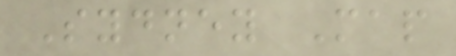Sydney Map
